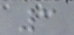3
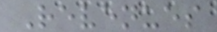Revenues
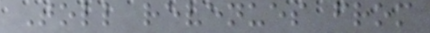Toll revenues from
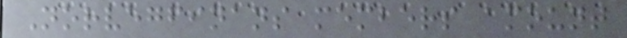Norvegfinans members amount
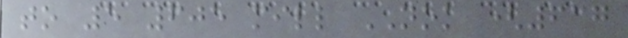to 5 605 mill NOK (637
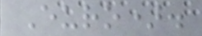Euro).
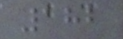182
